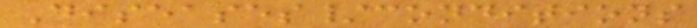Diseases/conditions
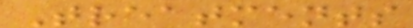Treatments
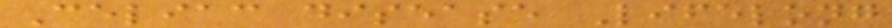Celiac disease Lifelong
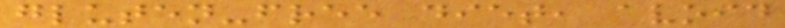gluten-free diet, avoid
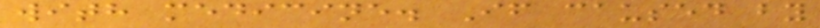with medicine. If caused by
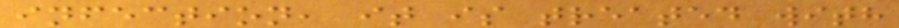infection, it is treated with
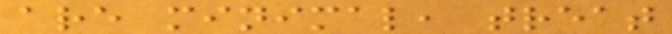are minimal, treat
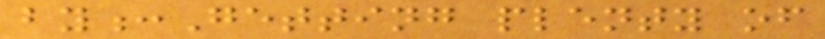by:Getting plenty of
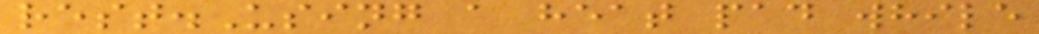rest.Using a heat pad while
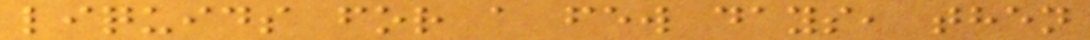liquids for a few days, then
